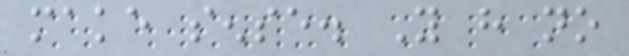make sense. You have no
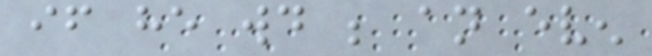if he would be an even
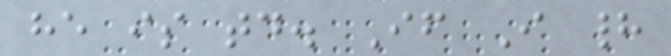he is today. If I had
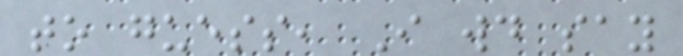to guess, I would say
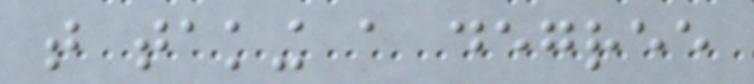that taking a degree
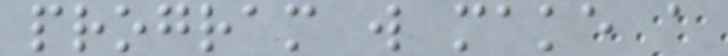program will make a
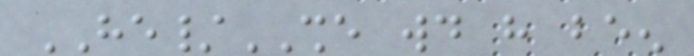HE/SHE would have been
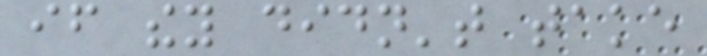if they didn't take
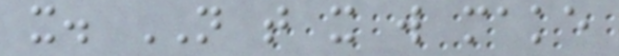it. NOT that it will make
